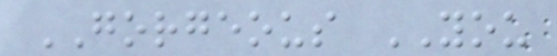GORGEOUS YOU
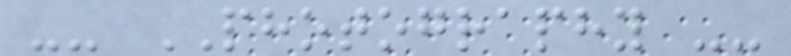-- PHOTOGRAPHY --
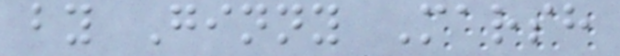by Ginny Marsh
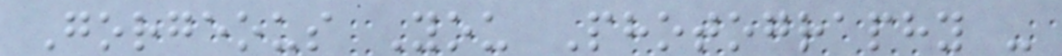Gorgeous You Photography -
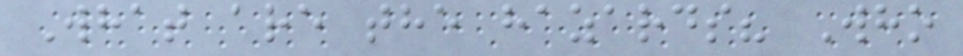What are the hazards? Who
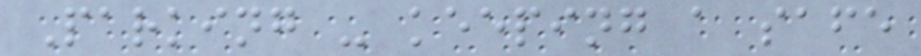Parking - keeping a safe
